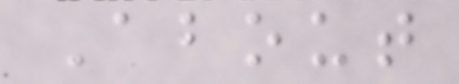About
